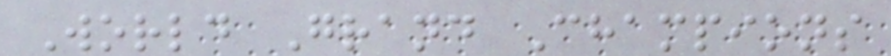World Grand Champions
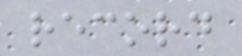record
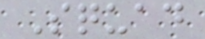Squad
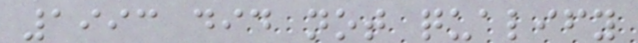1993 did not qualify
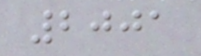2001
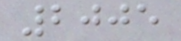2005
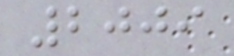2009
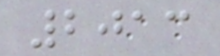2013
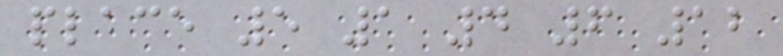place 5 1 4 6 12
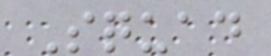Squad
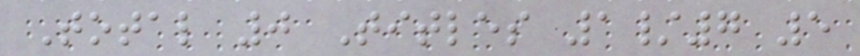Total 0 Titles 1/7 5
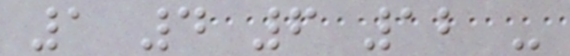1 4 6 12 -
